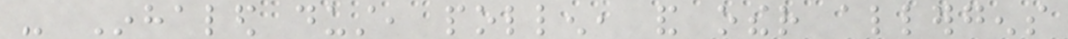- Inhaled dust, pollen, and other allergens
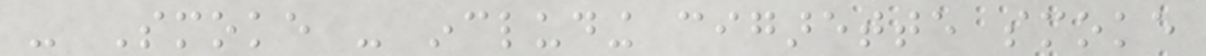- Smoke - including cigarette smoke
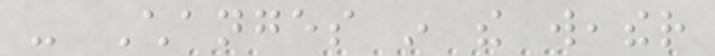- Changes in the weather
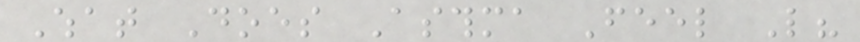What Does Asthma Feel Like?
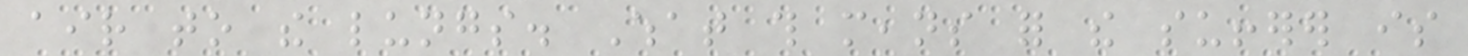air to the lungs. What this means for the sufferer is
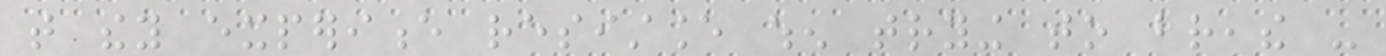that they experience resistance when trying to breathe -
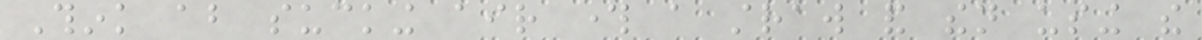Think about sucking air through a straw and then using the
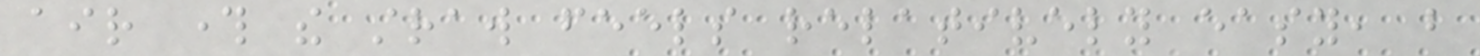air through the straw feels relatively easy, but
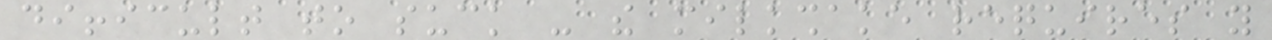difficult to suck - the milkshake requires you
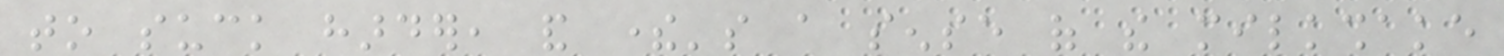to suck harder, and there's a sense of the milkshake
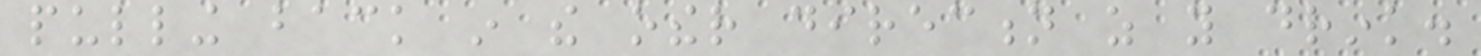pulling back in the other direction as you drink.
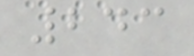243
